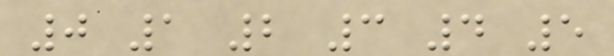0 1 2 3 4 5
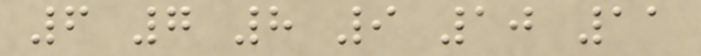6 7 8 9 10 11
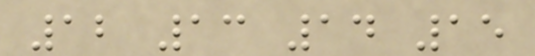12 13 14 15
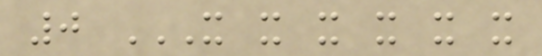0 X X X X X X
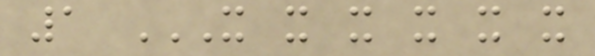1 X X X X X X
